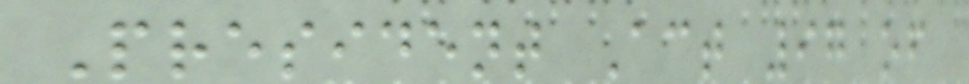President Act 97 of
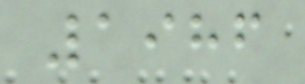1986
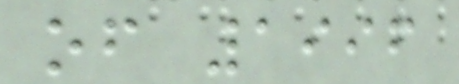of 1996
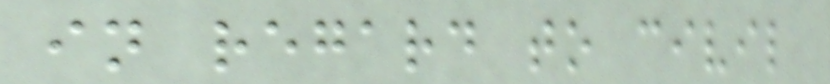in regard to civil
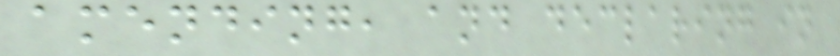amending, and declaring in
